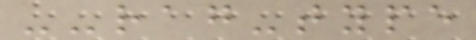--rag-type
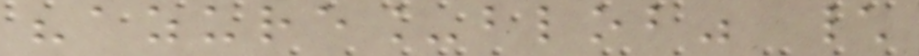"azure_blob" \
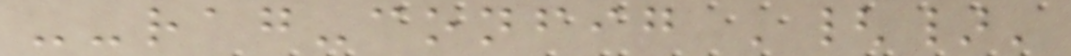--rag-config '{}'
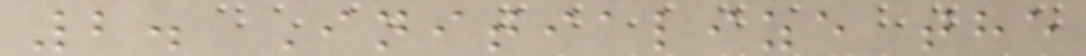2. Initialize the
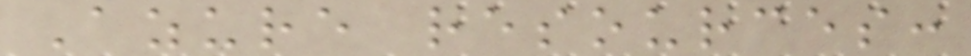Azure resources:
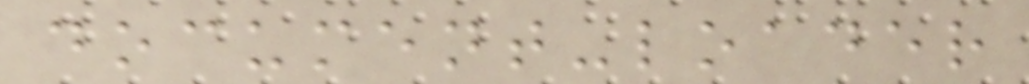document-loader
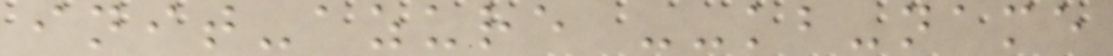init-azure --kb-name
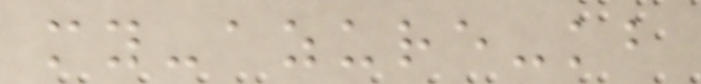my-azure-kb
